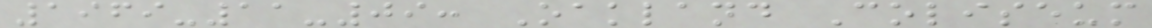1969-11-09: Oakland Coliseum
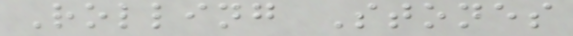Rolling Stones
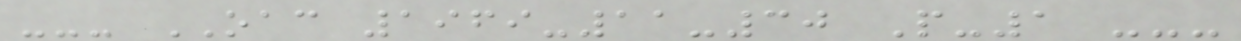--- OAC 1969-11-30 P-1 ---
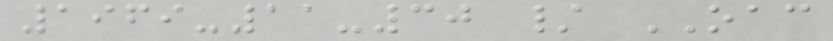1969-11-30 / OAC
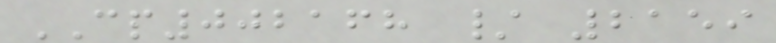CP002168 / 2159
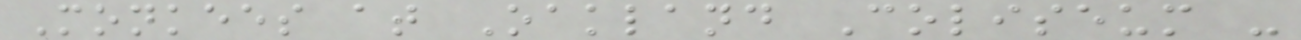Monkees at Oakland Coliseum -
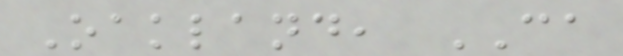Oakland, CA
